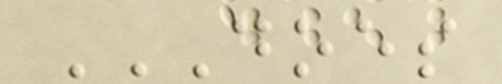DOES
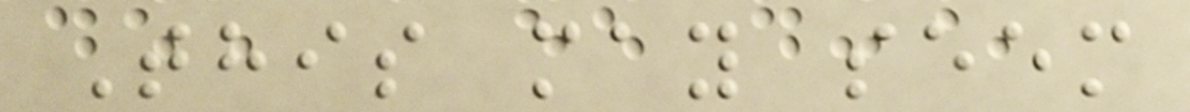This may seem
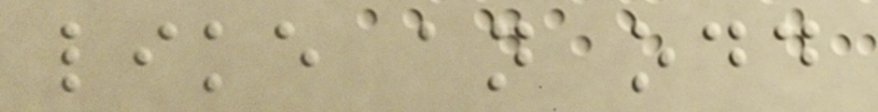like an odd
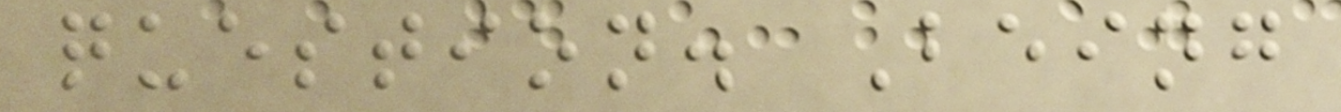question. Being
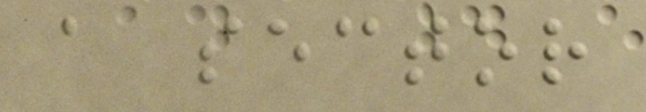a sector
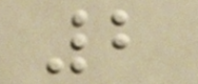2
